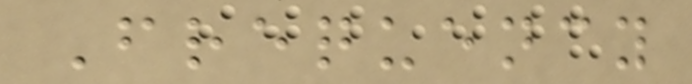Frequency
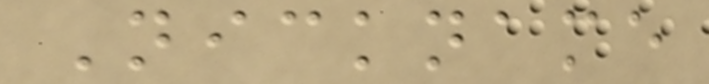Nickname
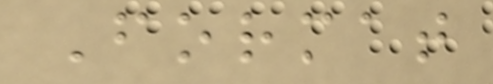Format
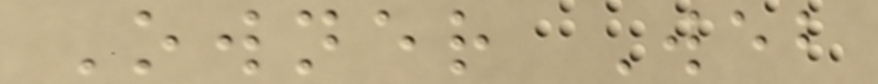Owner Web
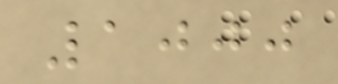1000
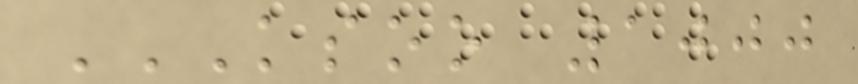KSOO 1000
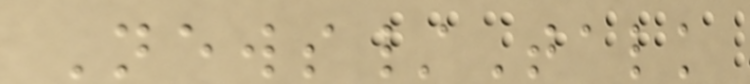News/Talk
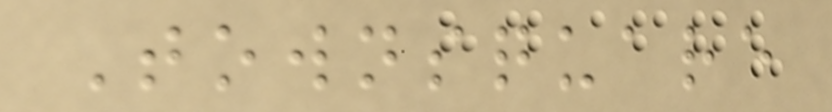Townsquare
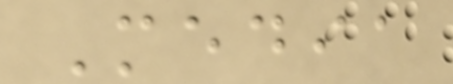Media
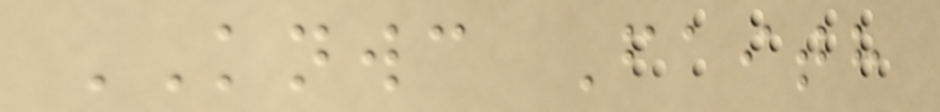KNWC Faith
